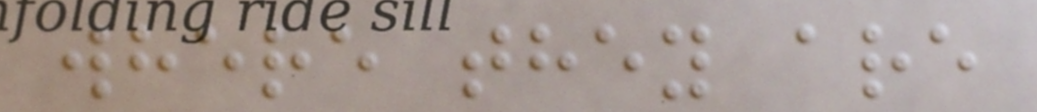where they are
